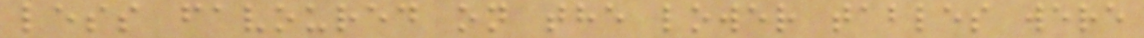less favoured on the lower tables were
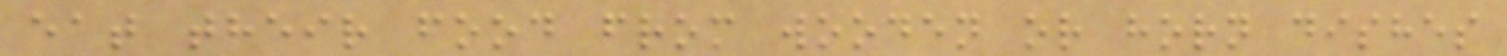eat their food from wooden or horn dishes
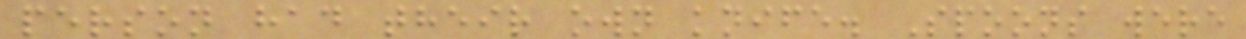person had their own knife. Spoons were
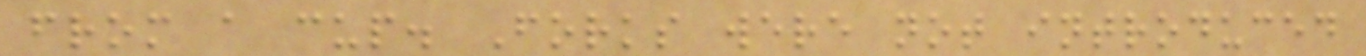from a cup. Forks were not introduced
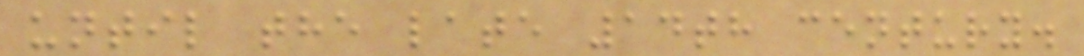until the late 14th century.
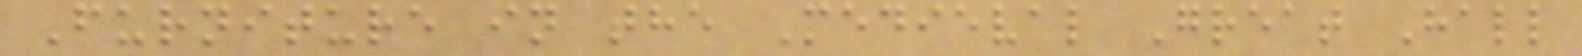Furniture in the Medieval Great Hall
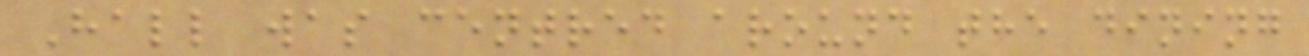Hall was centred around the dining
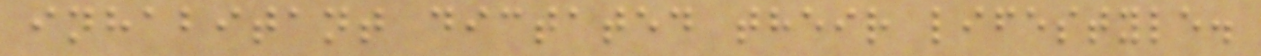inhabitant dictated their lifestyle.
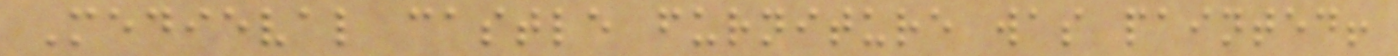Medieval castle furniture was painted!
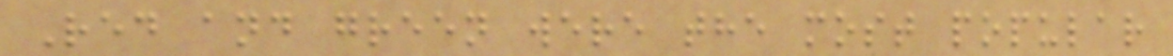Red and green were the most popular
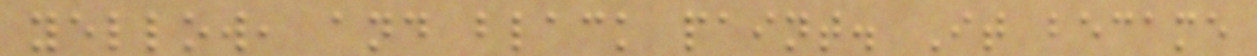yellow, and black paint. It became
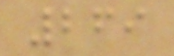269
